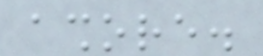ashore.
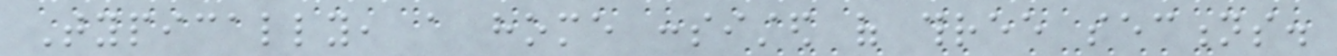Typically, a home consisted of three sections.
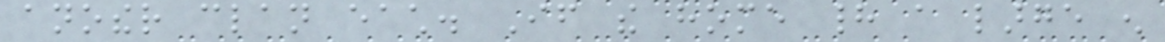another clan each. If the home had a large enough
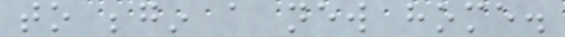to begin a new home.
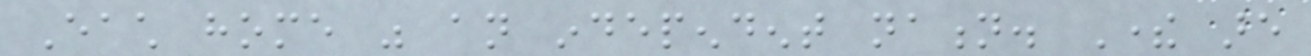Each home was an independent nation. There are
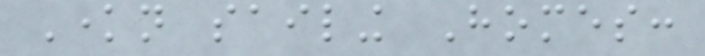Known sailing Homes:
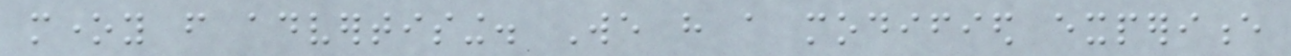money from advertising. We have a modified experience
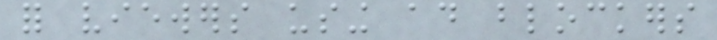for viewers using ad blockers
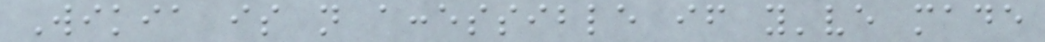Wikia is not accessible if you've made
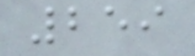259
